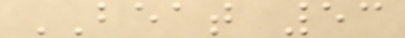BEAT 53
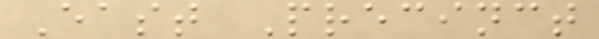East Precinct
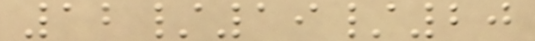12/19/20
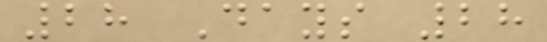28 Days 28
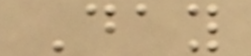Day
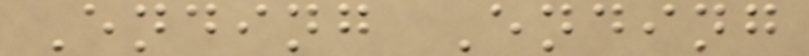Ending Ending
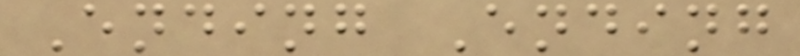Ending Ending
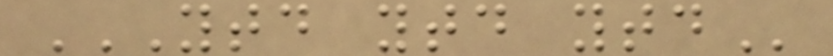YTD YTD YTD
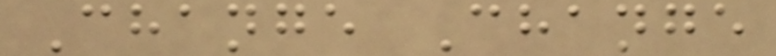Change Change
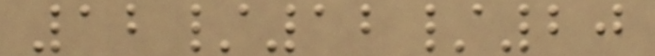12/12/20
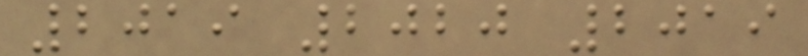2019 2020 2019
